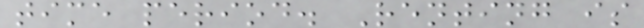time period. Renting is
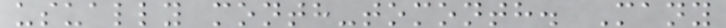usually month-tomonth. Many
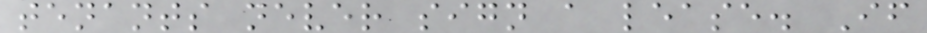tenants never sign a lease. If
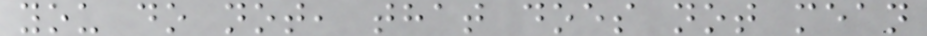you do not, that does not mean
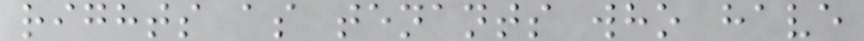rights as tenants who have
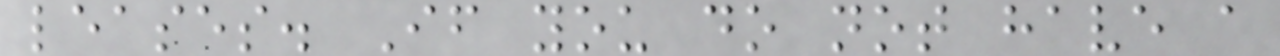leases. If you do not have a
